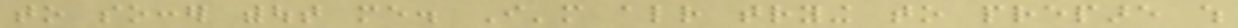to soccer without me. I'm already trying to prepare which
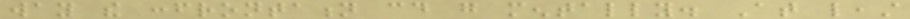way the confrontation could go mentally. At least
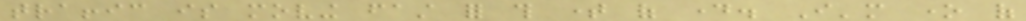traffic is moving fast for this time of day. I'm one of
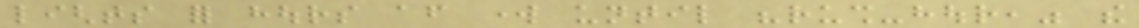lights for hours after work until "rush-hour," the
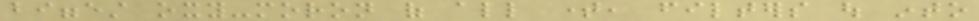biggest oxy-moron of all time, filters out into
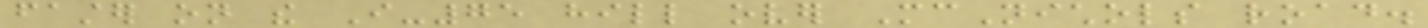faster on the I-75 hill over McNichols road.
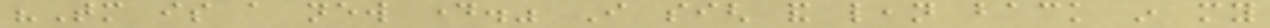"Tomorrow is a new day." I sigh and lean back in my
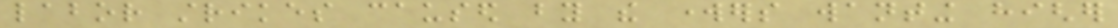labor strikes caused by the workers wanting higher
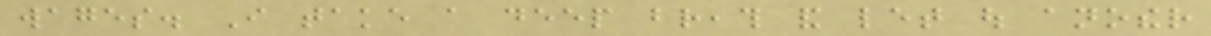wages. I take a deep breath and let out another
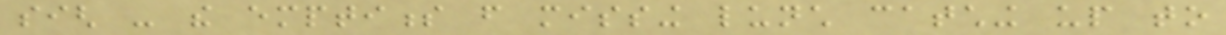sigh - the emptiness from missing lunch catching up to
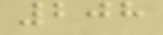208
